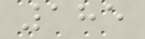185
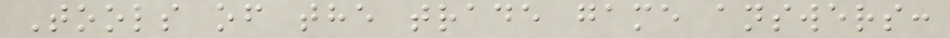Tools of the trade game answers:
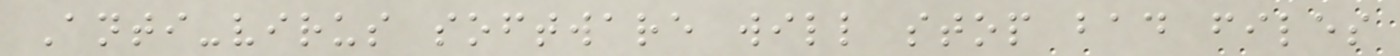Anti-virus software will stop bad files
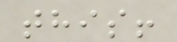this!
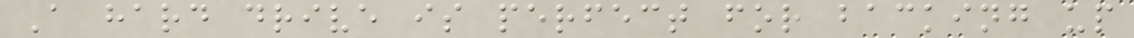A hard drive is perfect for backing up
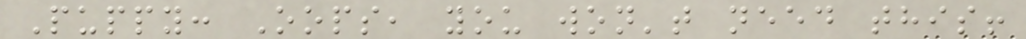Puppy: Oops, you won't need this!
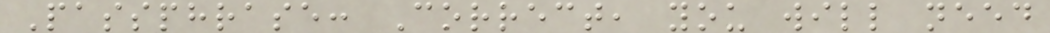Passphrase: Correct, you will need
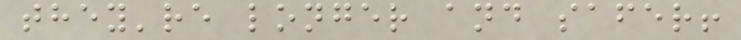they're longer and safer!
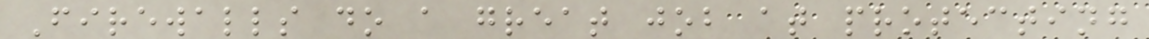Firewalls do a great job at protecting
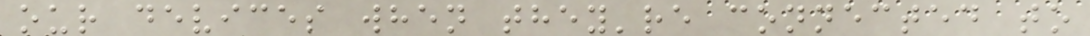our devices when they're connected to
